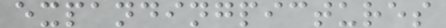expandingpictures
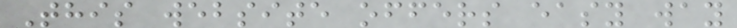This website offers easy way
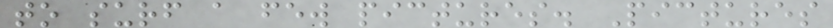to surf a few pictures. Pictures
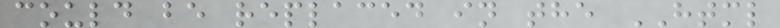could be replaced in the HTML
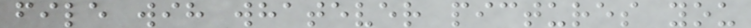file wih whatever pictures you
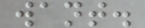want.
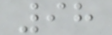98
